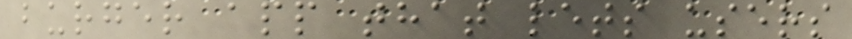burger app that lets users
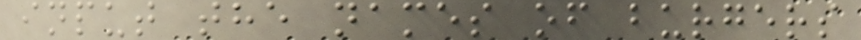input the names of burgers
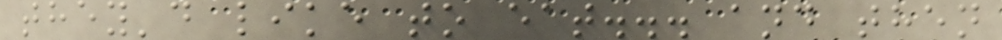they'd like to eat... and then
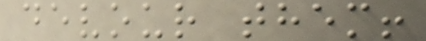devour them!
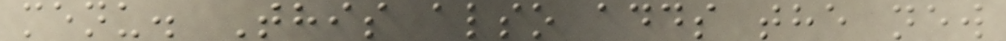menu. This also adds the new
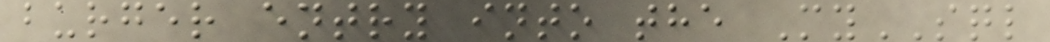burger entry into the MySQL
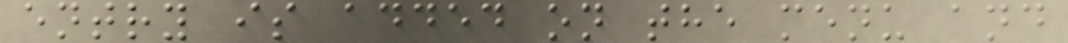entry is added on the menu and
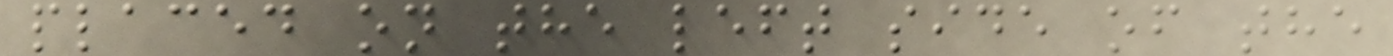placed on the left side of the
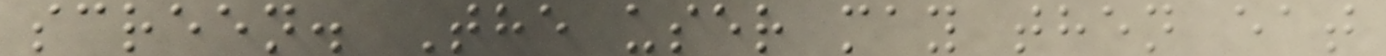screen. The user may then eat
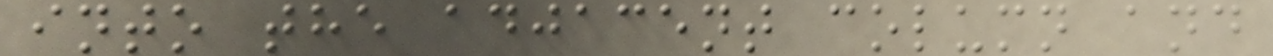into the adjacent column and
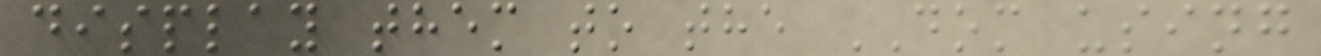display them to the DOM using
